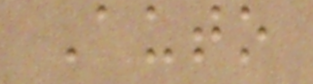Auto
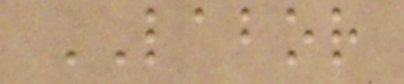LABOR
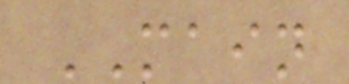MAIN
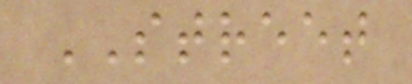STREET
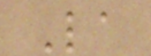La
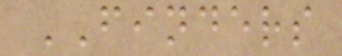FINDERS
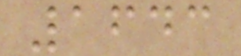1643
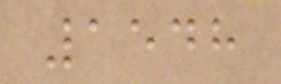1548
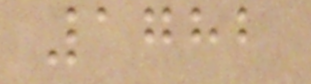1782
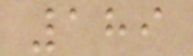189
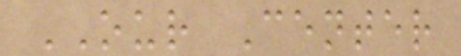OUR Center
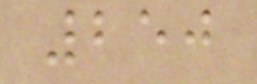250
